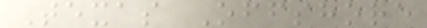Texas Offshore
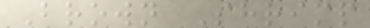Brown Shrimp
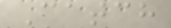Catch
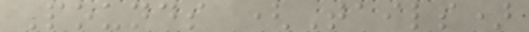Pounds (Tails)
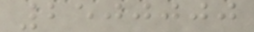2500000
